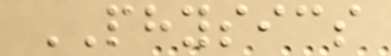PHYSICS
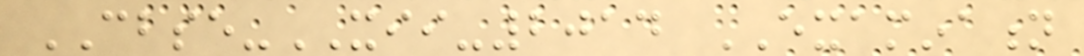CBSE-XII-2014 EXAMINATION
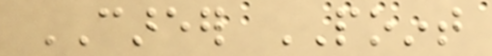CAREER POINT
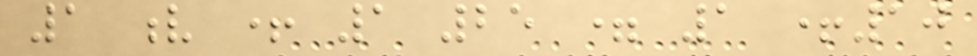1 v + 1 25 = 1 +10
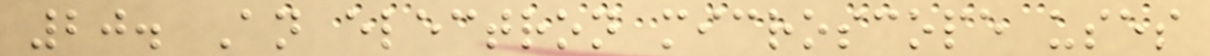20. An electron microscope uses
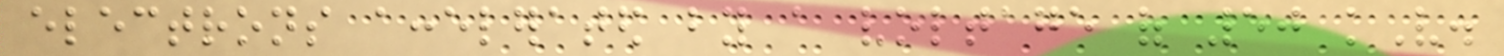electrons accelerated by a voltage of 50 kV.
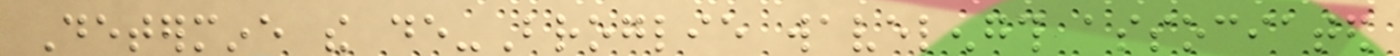Determine the de-Broglie wavelength associated
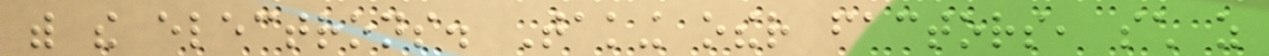with the electrons. Taking other factors, such as
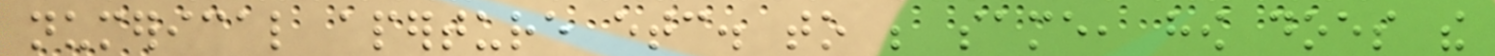numerical aperture etc. to be same, how does the
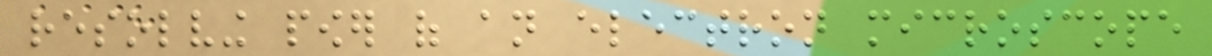resolving power of an electron microscope
